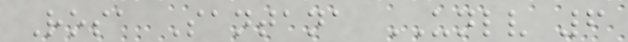Rosa Santana UNLV 6
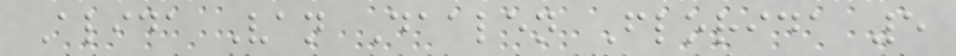Alida Van Daalen Florida 5
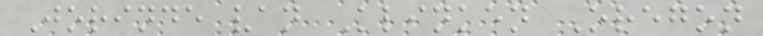Jorinde van Klinken Oregon
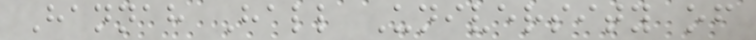Hannah Hall University of
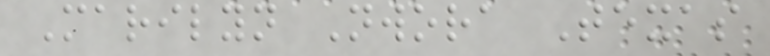Marilyn Nwora Texas
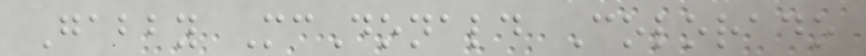Gabby McDonald Colorado
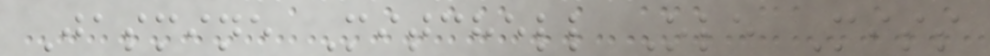Jasmine Mitchell Ole Miss
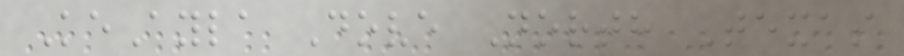KeAyla Dove North Texas
